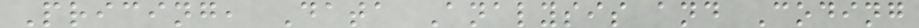Pricing, Data Analysis and Coding
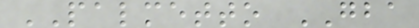PALMETTO GBA
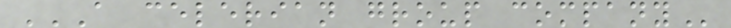A CELERIAN GROUP COMPANY
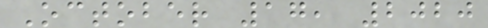October 17, 2020
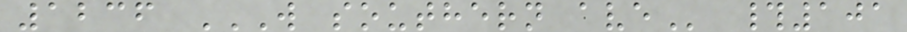1236 W SOUTHERN AVE #101
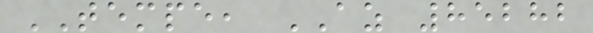TEMPE, AZ 85282
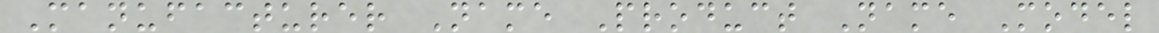Manufacturer Name Product Name Model
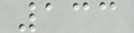133
